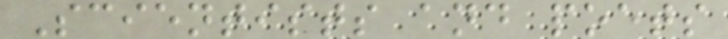Scientists and poets
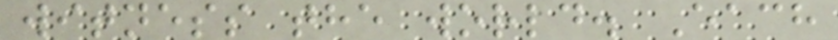witness the world. Each
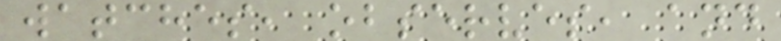watches, observes, and
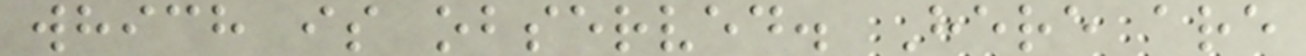which is observed. Here are
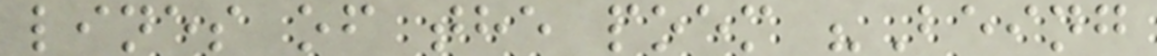lines of the poem "Being
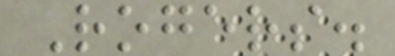Rogers.
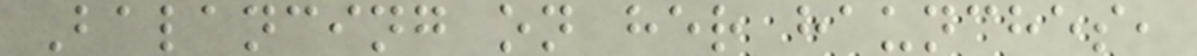Balancing on her haunches,
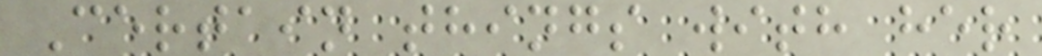Certain things with her
